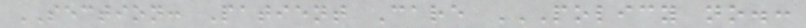SECTION: Patient Care POLICY NO.:
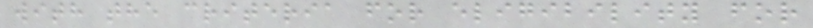with the criteria for eligibility for
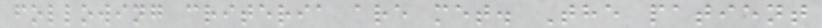following criteria are met. The patient
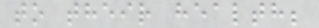to their health;
